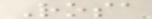Rosa
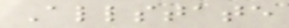Allstate
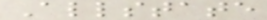Allstate
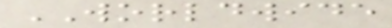WORLDWIDE
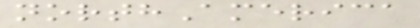northAmerica
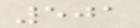501
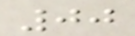00
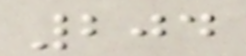204
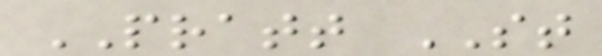PRATT ST
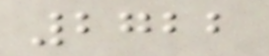2722
